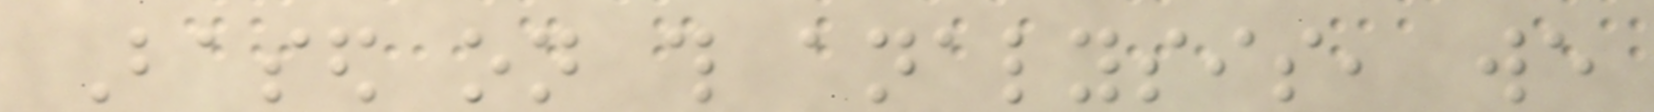Based on this analysis, we
